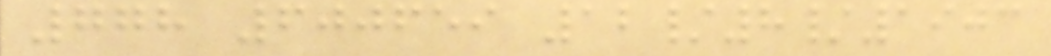778 600659 12/8/1903
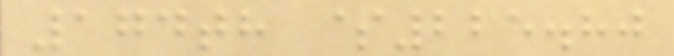174th $225.80
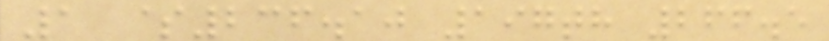1 $236.10 197th 266.5
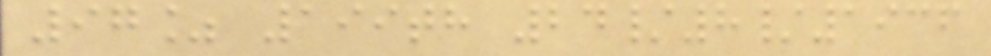97% 199th 24/8/1936
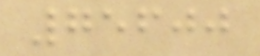75600
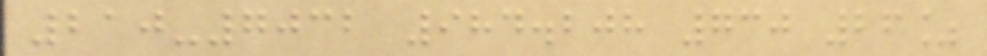210-7032 984.208 730 26%
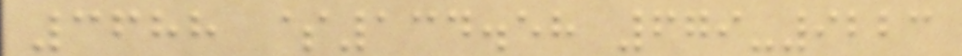3688 $134.58 679-9223
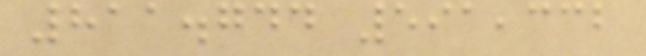811.744 591,332
